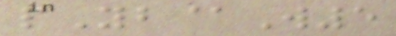pYb@W5
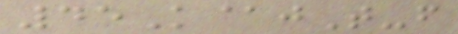45K@jT-f
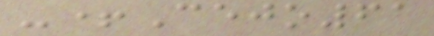-+Cejo61
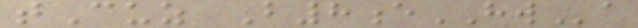tCuz B8eHWa
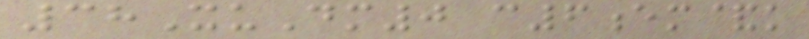38XuDm0 c6em&k
